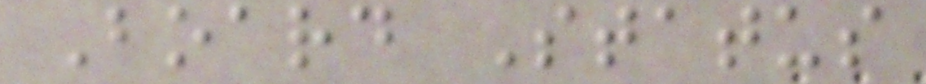Board Status
